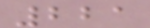221
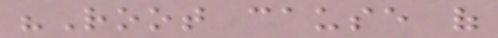"Root cause of
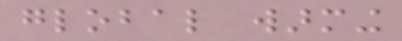global warming
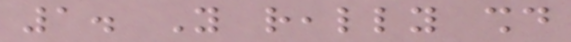1. You really should
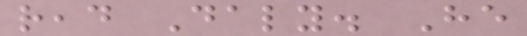read Daly. He
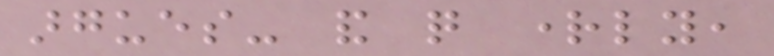argues- and quite rightly,
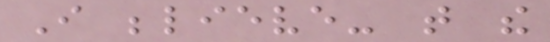I believe- that the
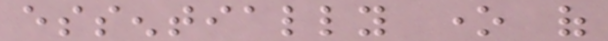essentially one of
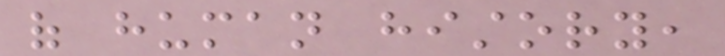of human history,
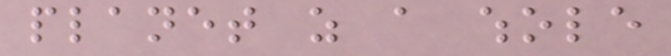planet as a whole
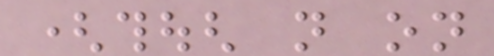(though not on
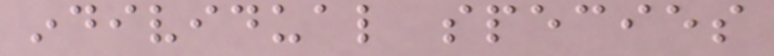individual species
